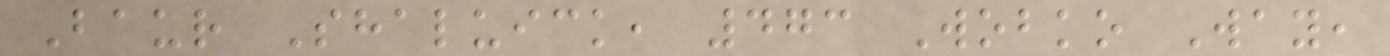Baur Shaluick, 473 Wobko Way,
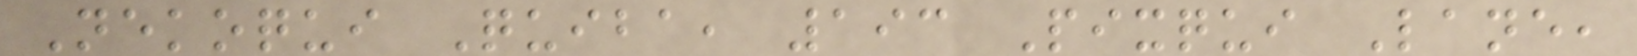Nekoqui Quiba, 193 Pixqui Lane,
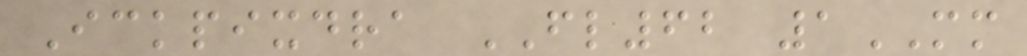Ickpixdra FL62 1MM
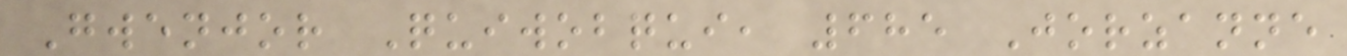Gwenjor Quiwobqui, 685 Jorzanne
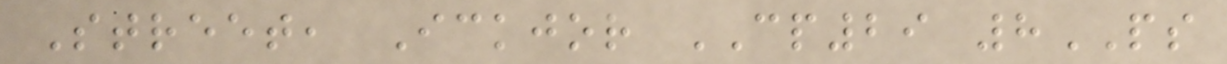Street, Ickjor CP29 8PS
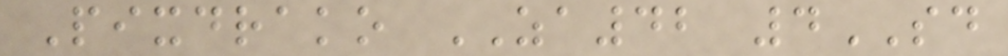Pixdrako ZA42 4SD
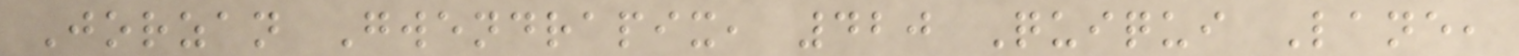Jorzan Gwendrapix, 420 Quiqui Lane,
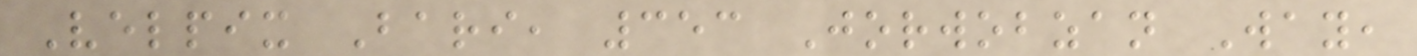Velpix Bari, 353 Jorwobzan Way,
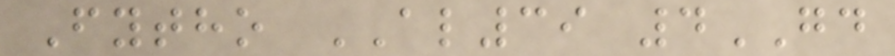Fytho AL39 4GD
